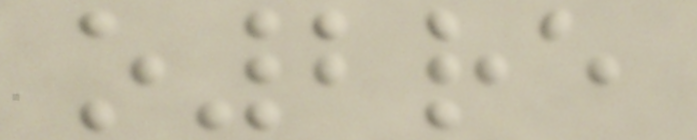o2re
